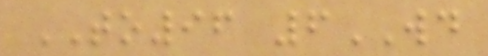TO96 6WD
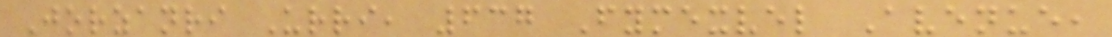Jorzanri Urri, 637 Fymexvel Avenue,
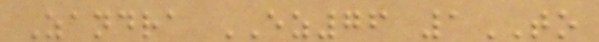Zandra EZ76 1TO
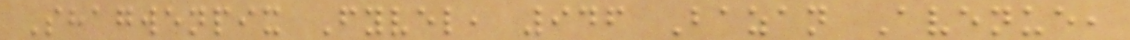Shagwenpix Fyvel, 946 Bazan Avenue,
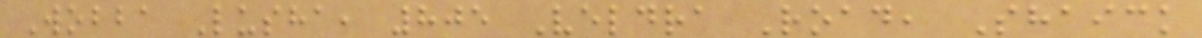Wobba Lusha, 805 Veldra Road, Shaick
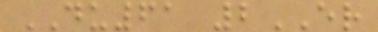DU61 2ER
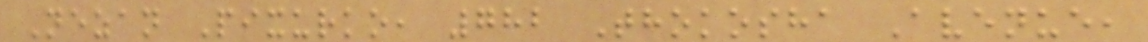Nezan Pixurko, 782 Thokosha Avenue,
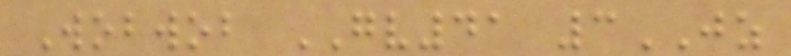Wobwob GV41 3JZ
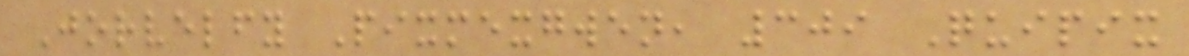Jorvelfy Pixmexgwen, 309 Quipix
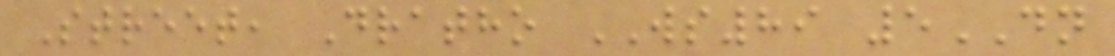Street, Dratho WS89 5DN
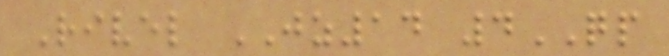Rivel JZ14 4QP
